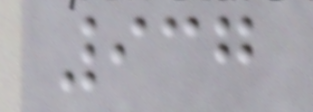937
